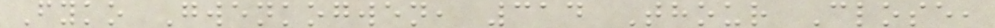Fyko Gwenkogwen, 314 Thour Close,
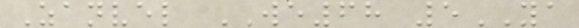Zanvel WE68 5YA
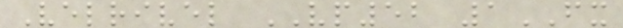Velrivel VP52 1FX
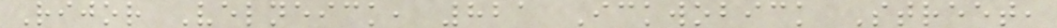Rijor Velneick, 821 Ickwobick Street,
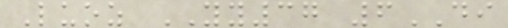Luoz YY37 6DI
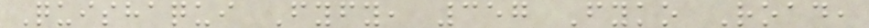Quishaqui Fyfy, 357 Fyko Road,
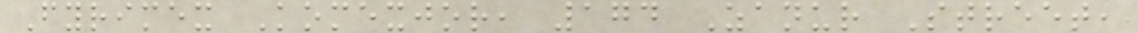Fyrimex Komexjor, 174 Zanur Street,
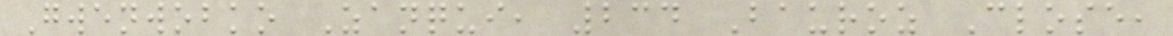Gwenwobko Zanqui, 234 Bauroz Close,
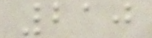210
